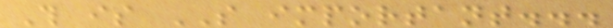This is SO important...
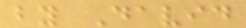by David
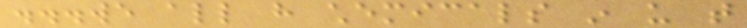...we all have chemicals in us that
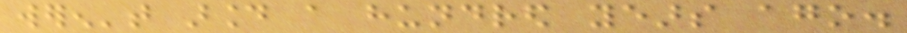weren't around a hundred years ago.
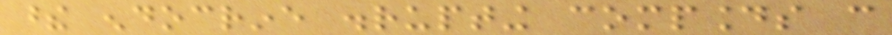these endocrine disrupting compounds can
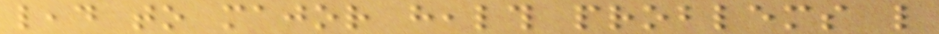lead to major health problems like
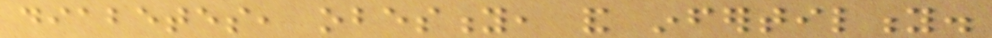diabetes, obesity, and infertility.
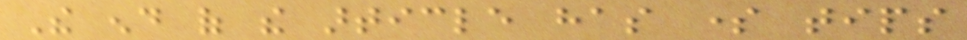The end of the article has some tips
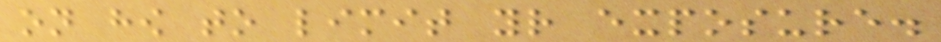on how to limit your exposure.
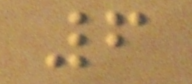6
